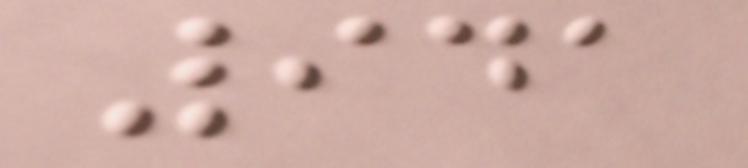941
